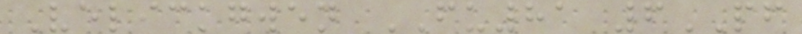Velickgwen FU81 6PF
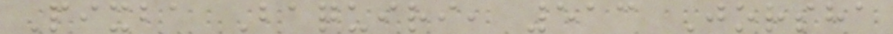Pixba Baquiri, 513 Jorsha
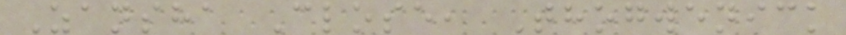Zansha Close, Thogwenick
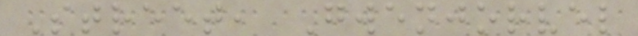Street, Gwenjorvel
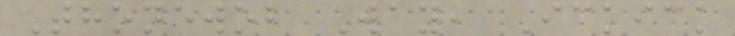Thonewob Way, Ickick
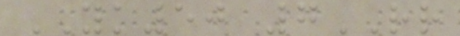YK50 7RR
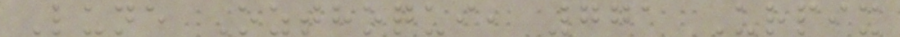Lune Ozthoqui, 771 Urpix
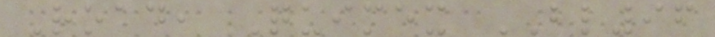Road, Quimex BL96
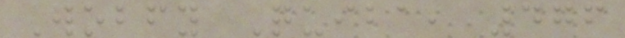Wobfy Quiba, 476
